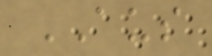AUS
